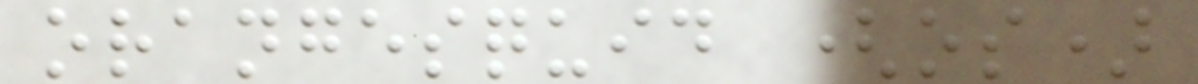orangesquid (os)
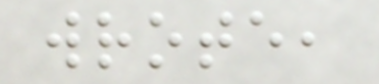wrote,
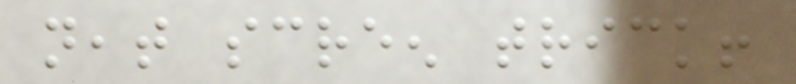neat screen trick!
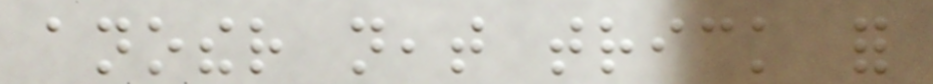another neat trick for
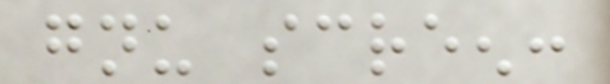gnu screen:
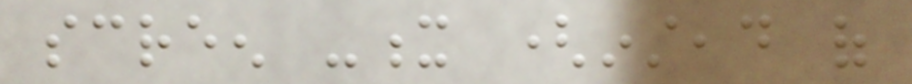screen -x (instead of
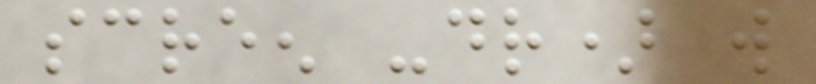screen -dr) will
